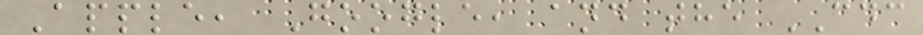Apple, Google, and the CDC
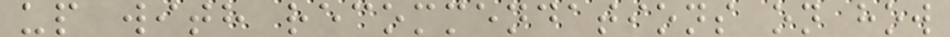up with recommendations on how
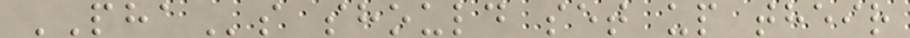PHAs should set up their
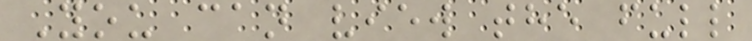You can view the full
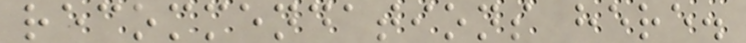recommendations here.
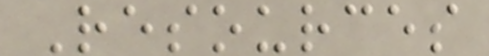Resources
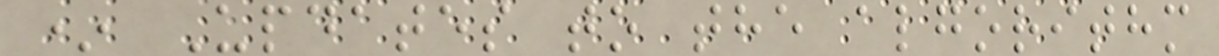* Updates to the algorithm
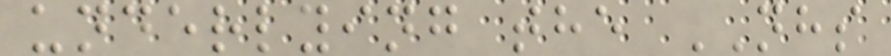underlying the NHS
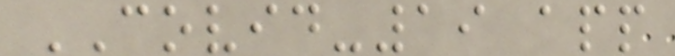COVID-19 app
